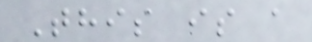This is a
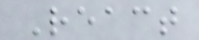React
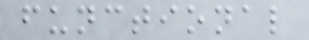functional
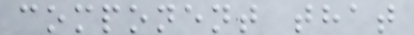component that
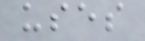uses
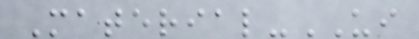Material-UI
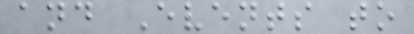and Events to
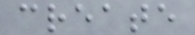create
